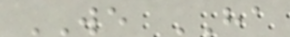WE HA
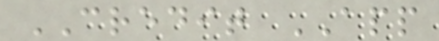CREDIT APP
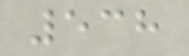538
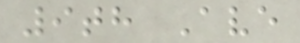9th Ave
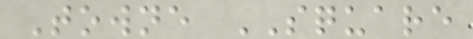Towne SQUARE
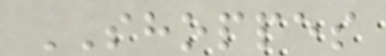SHOPPES
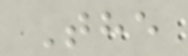The
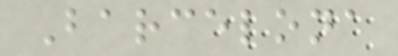Barcelona
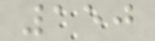150
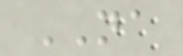NA
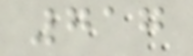717
